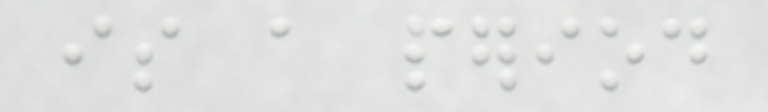is a period
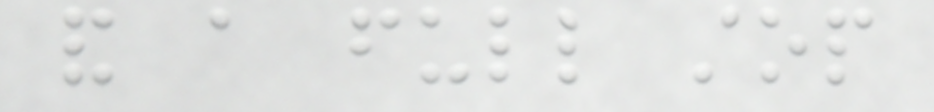and a full stop
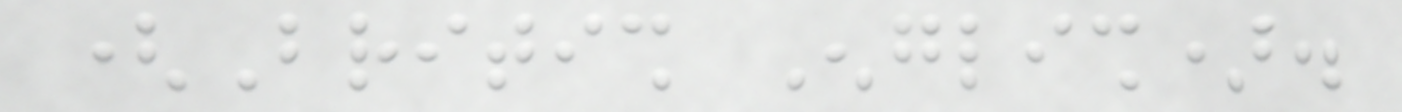(British English).
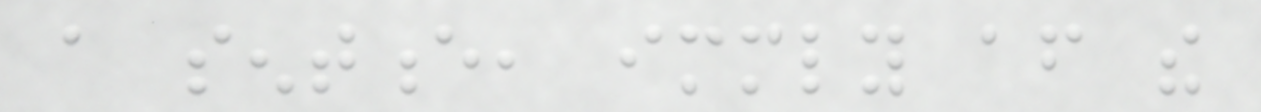a sentence, immediately after the
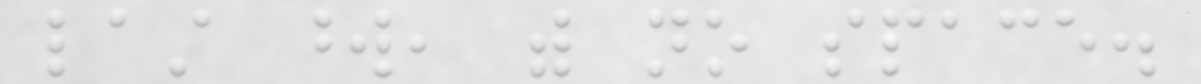last word, with no space.
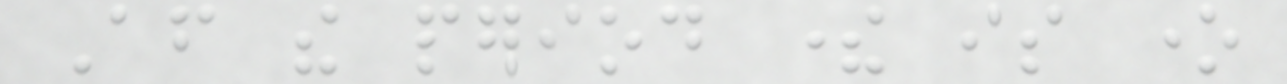After the period there is one
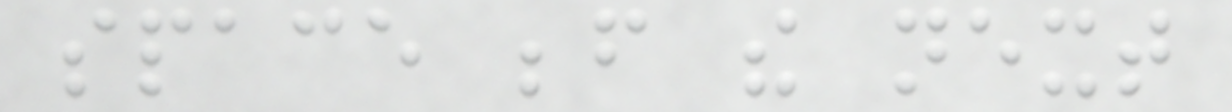space before the next
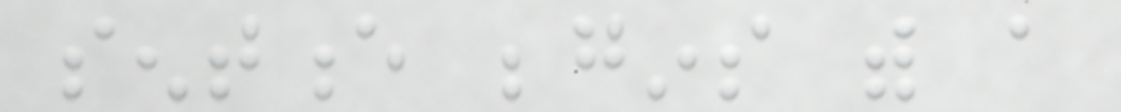sentence begins with a
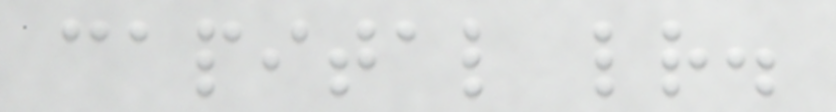capital letter.
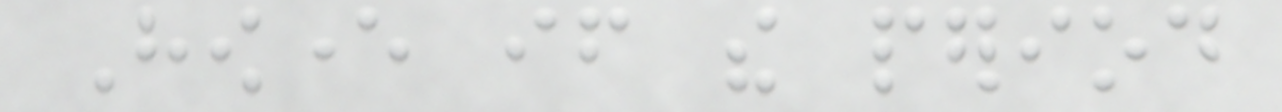However if the period
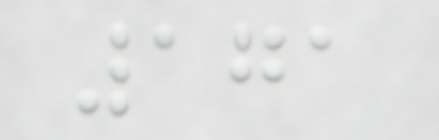171
